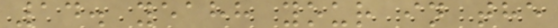14. yeahh your in the
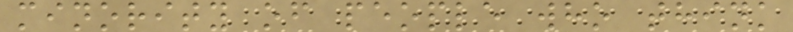minority of people who think
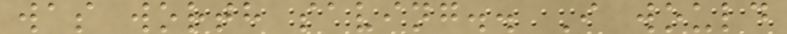was worth saving.. I would
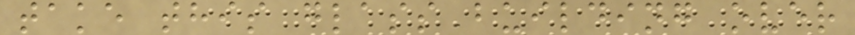take this glass building over
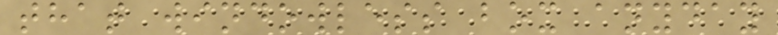that windowless box anyday
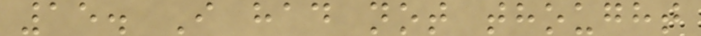15. I had not thought
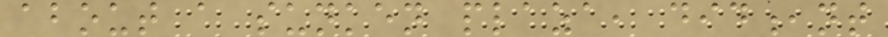about a sunken plaza, did,nt
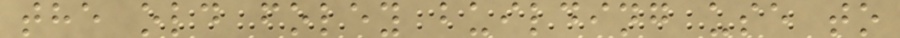the old foley building use to
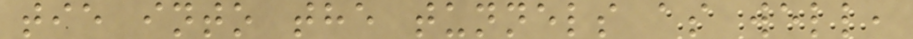tie into the tunnels as well,
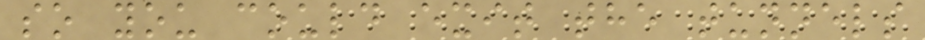so you could exit the tunnels
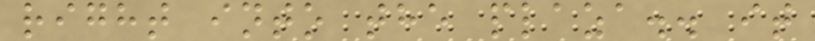right into the plaza.. it
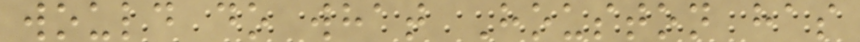would do what Houston has
